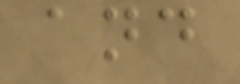and
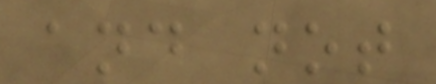and not
